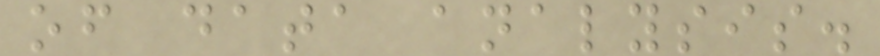of data analysis.
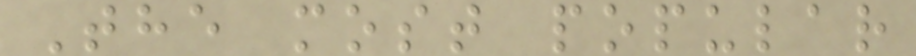The most popular
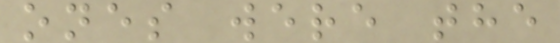ones were the
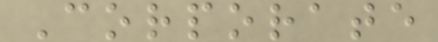Corporate
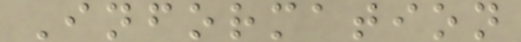Information
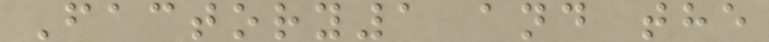Factory1 and the
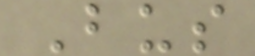Bus
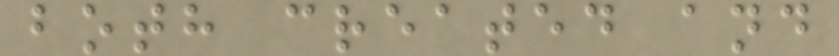both created and
